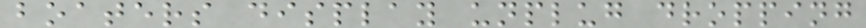boaters display unplug dropping
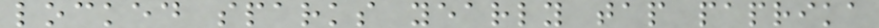locked sparks yearly tap paprika
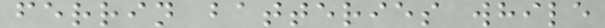ferrin batteries while
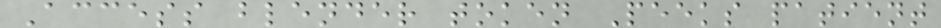Access blender token Peeks patient
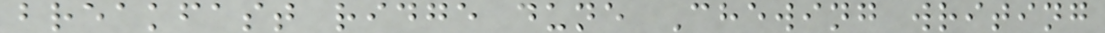breakfast ridge dune Chewing writing
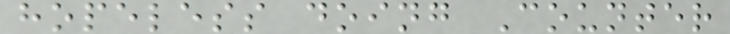hopeless doing Counter
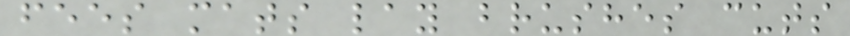fees mats lay brushes cuts
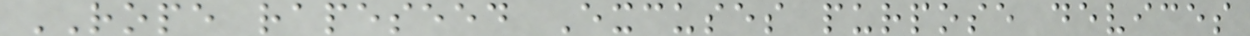ROPE rapeseed Excuses purpose devices
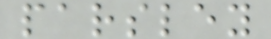parsley
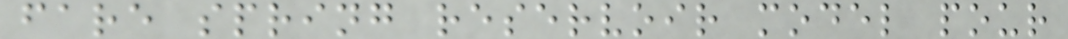fare spring reservoir model pour
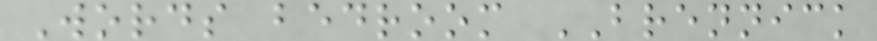Words bedroom BRENNICK
